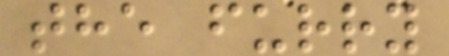the furry
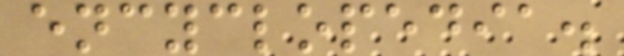encyclopedia.
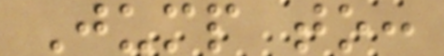Jump to:
